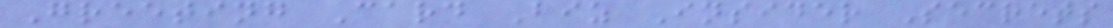Greeting Card Biz Insider Secrets
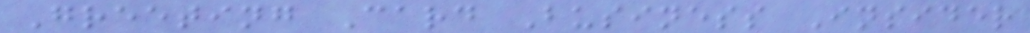Greeting Card Business Insider
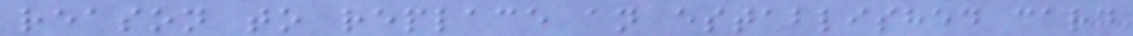reason to replace an established card
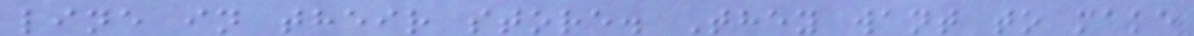line in their store. They want to make
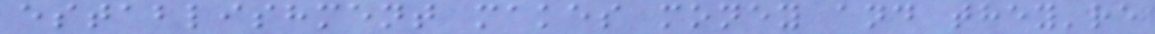establishment makes money and they're
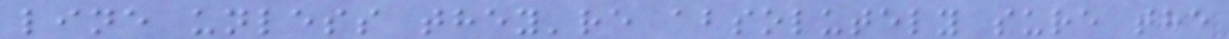line unless they're absolutely sure the
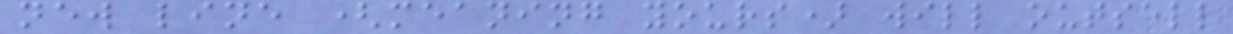new line (meaning yours) will outsell
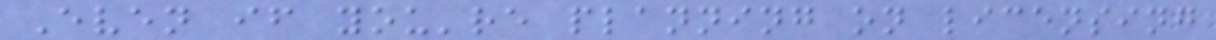Even if you're planning on licensing
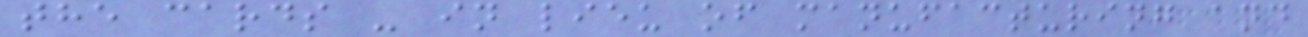the cards - in lieu of manufacturing and
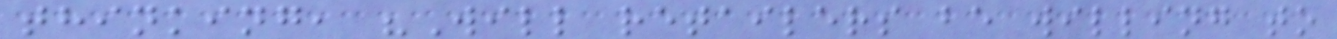thinking, "Will retailers be willing to
